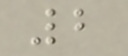2
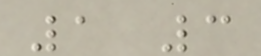1 3
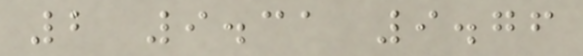2 9.31 9.76
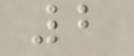2
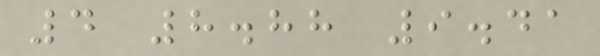4 8.88 9.41
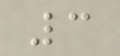3
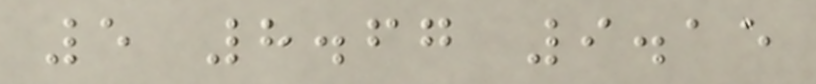5 8.67 9.15
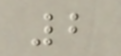2
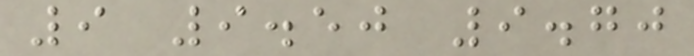9 9.50 9.70
